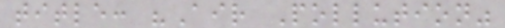title: "Air Pollution"
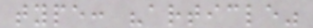type: "article"
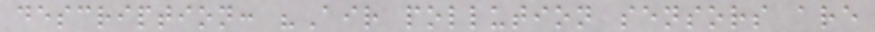description: "Air pollution sensors are
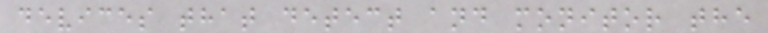devices that detect and monitor the
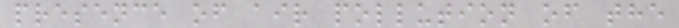presence of air pollution of the
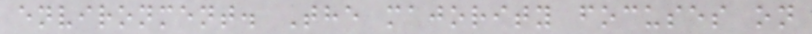environment. The majority focuses on
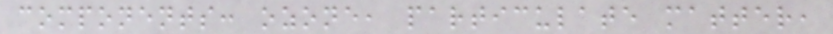components: ozone, particulate matter,
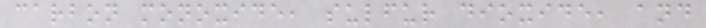carbon monoxide, sulfur dioxide, and
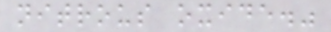nitrous oxide."
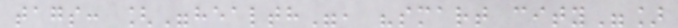tags: ["health", "smart city"]
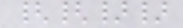{{}}
